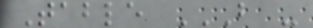Table B -
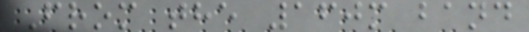From the 160m band
